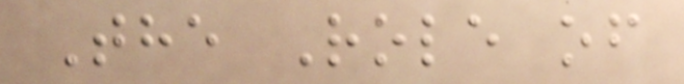The Role of
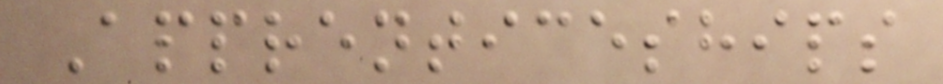Apprenticeships
